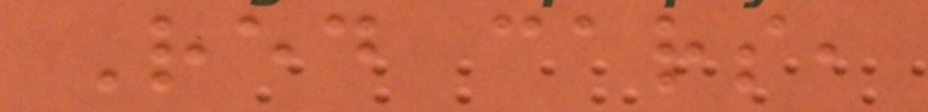Red cars,
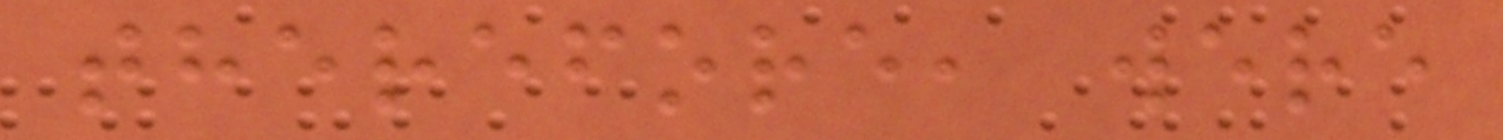therefore, were
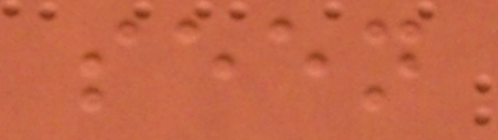seen
